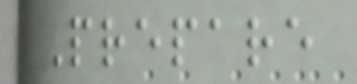Prepare
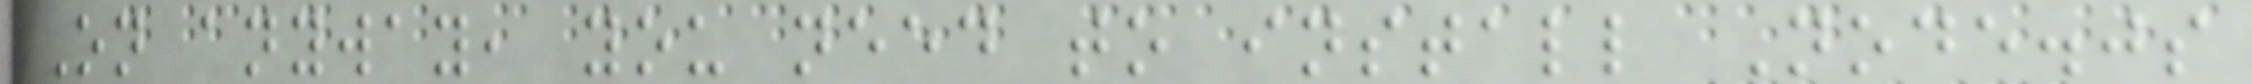On anyway, you need to install Node.js
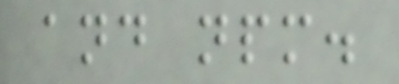and npm.
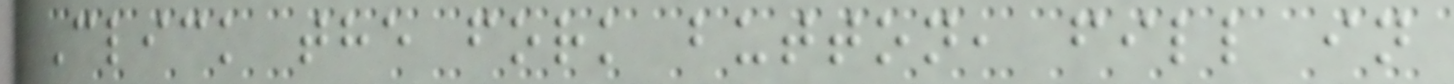Click the fork button, fill in
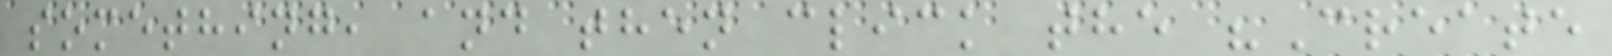something, and then click the "Create
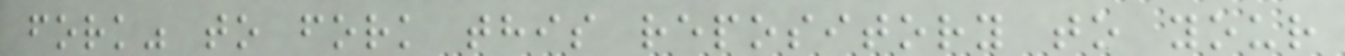fork" to fork this repository to your
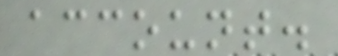account.
